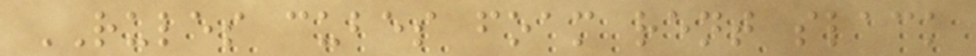RULES cubes foam rent slack
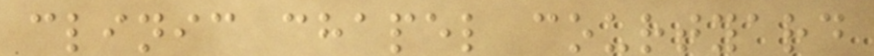clinic chapel courtyard
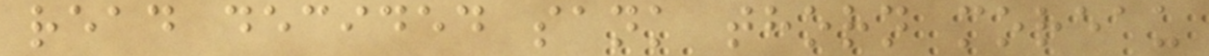read decided sank thorn moreau
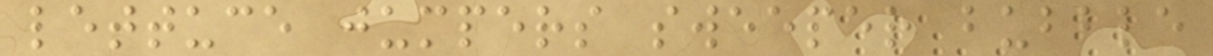lettuce jumpers sweeper bubble
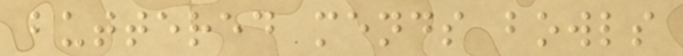buttered mends bowls
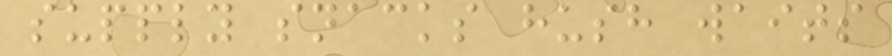supply snacks hush waits
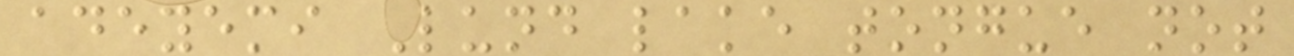adeyemi Lund lake tongue not
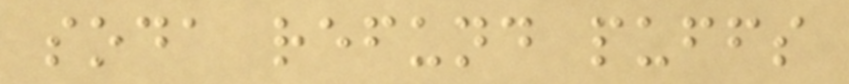soda refund puffs
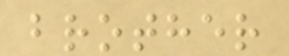brother
